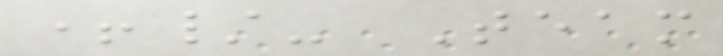+/- Team
